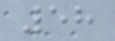58
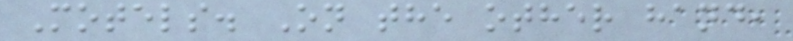Motels. On the other hand,
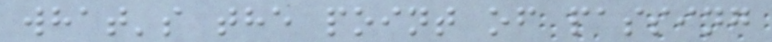what's the point of passing
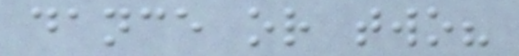dance or two?
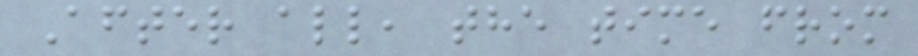After all, the time from
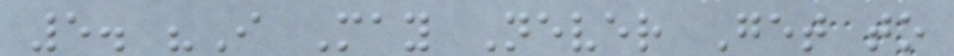5. "I May Never Get to
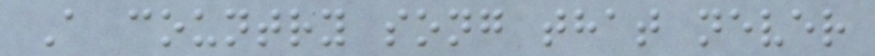A country song that never
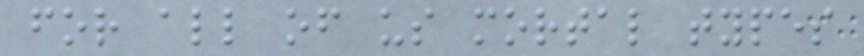for all of us mortal types
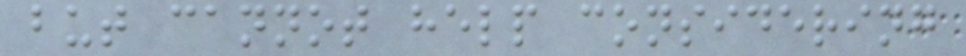but cannot help considering
